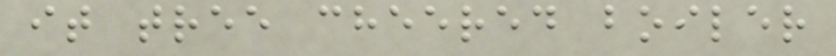it tree cheered boiler
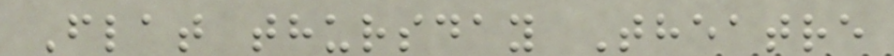Flat thursday Theatre
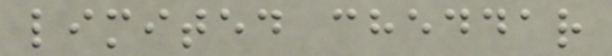limited cheddar
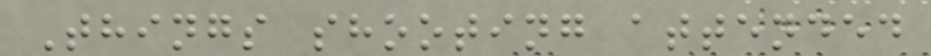Things shooting attended
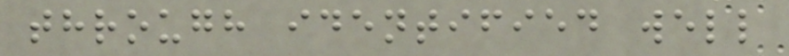through identified well
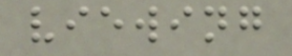viewing
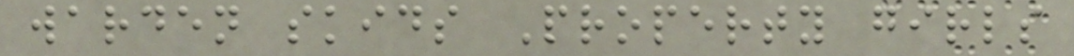warden skids Property girls
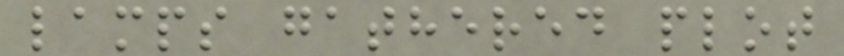lamps gathered plot
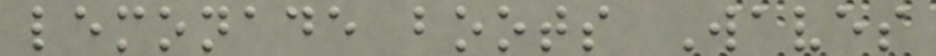lemonade boots Waves
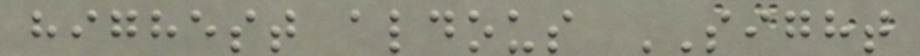highest aldous SIGHT
